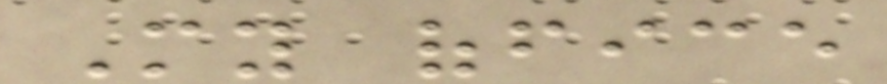My office
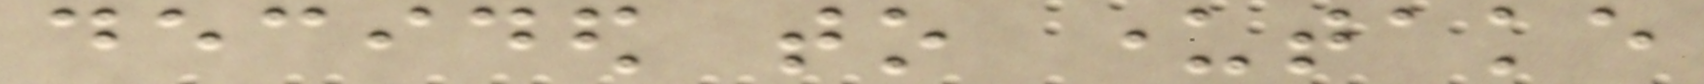decided to undertake
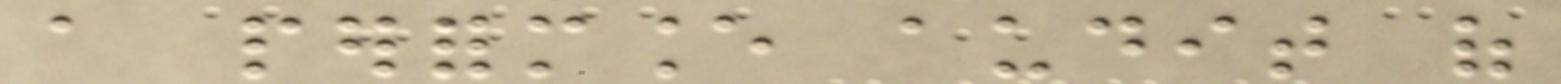a performance audit of
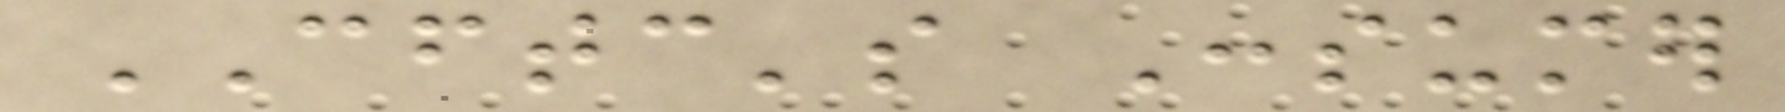CFTC's Consumer
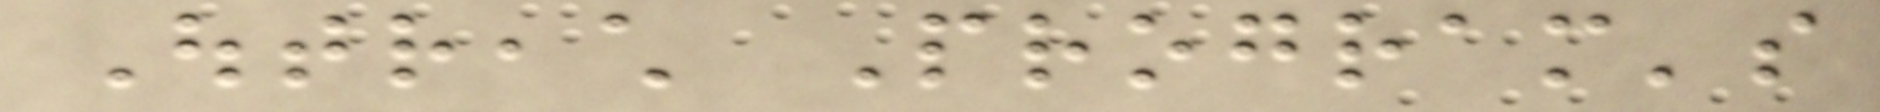Outreach Program's
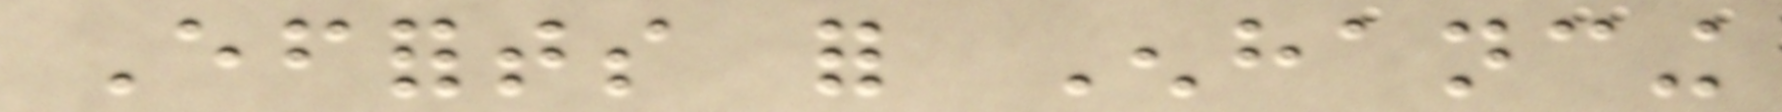Efforts for Enhancing
